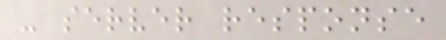- server response
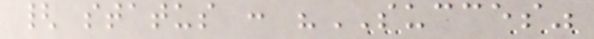{ status : "SUCCES"
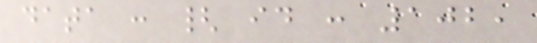data : { id : 102,
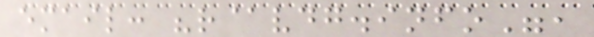email: "r@vdg.info",
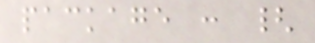package : {
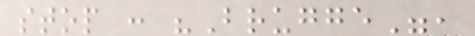stop : "Brugge",
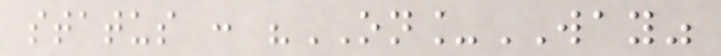status : "ON_WAY"
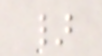}
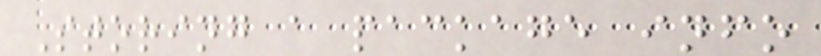Storing a package info
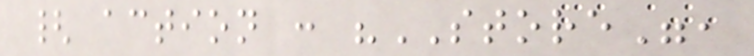{ action : "STORE",
